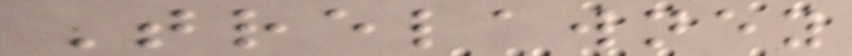Trelawney
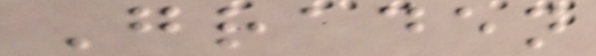Graden
